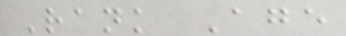Rank Age
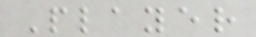Player
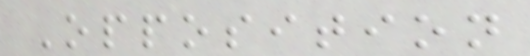Opposition
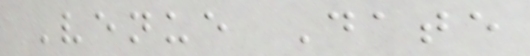Venue Date
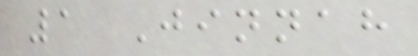1 Jinnah
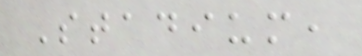Stadium,
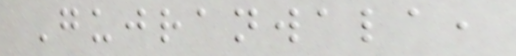Gujranwala,
